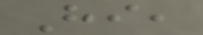Hi,
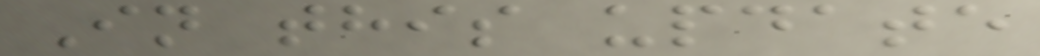In this update
